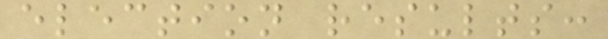election results:
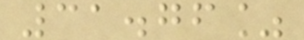31.76%
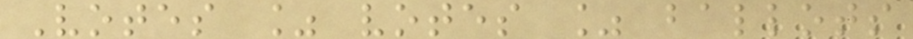Votes % votes % ballots
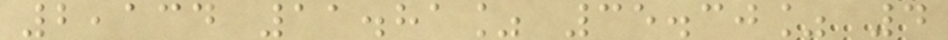2,134 11.81% 35.30% 4
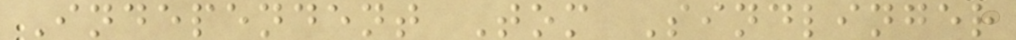Independent Tom Sindlinger
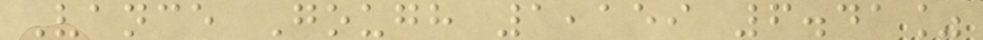Vance Gough 1,159 6.41%
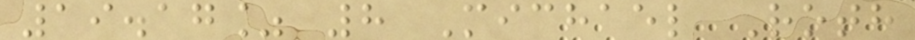19.17% 8 Michael Roth
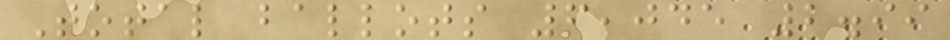Total ballots 6,045 2.99
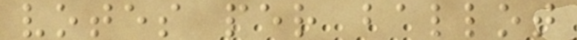votes per ballot
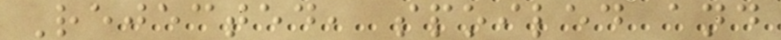Rejected, spoiled and
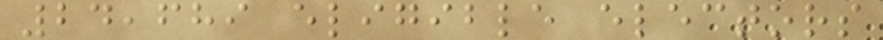24,689 eligible electors
